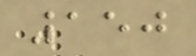150
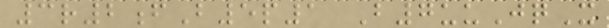3r2fB5p1 B7uuJqX
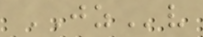JZv
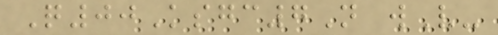Q00Ksgc7N wV-
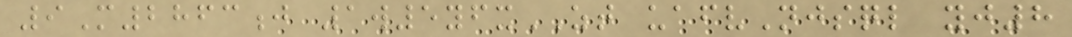9M2863j 1w5yfxZT uafvNjsql yj8
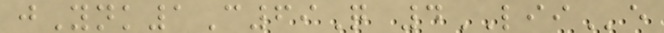jYnk1C69Q 4LIIe
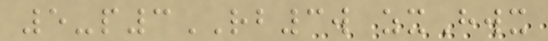5-p3RB3w zxHwx
